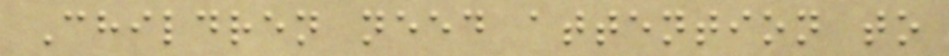Children need attention to
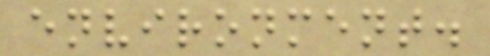environment.
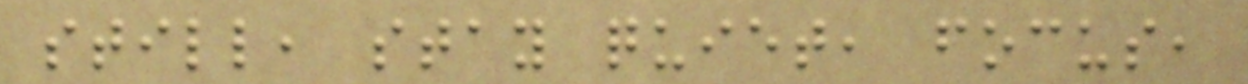still, stay quiet, focus,
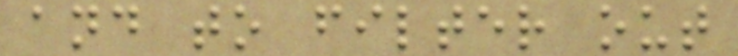and to filter out
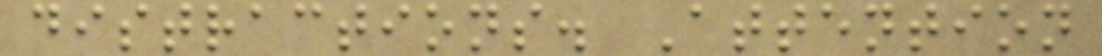distractions. Attention
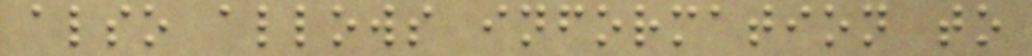also allows information to
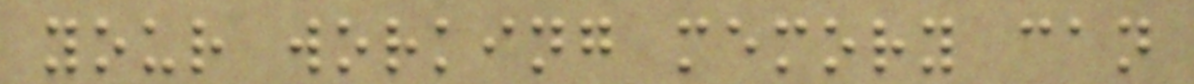your working memory can
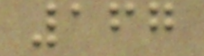167
